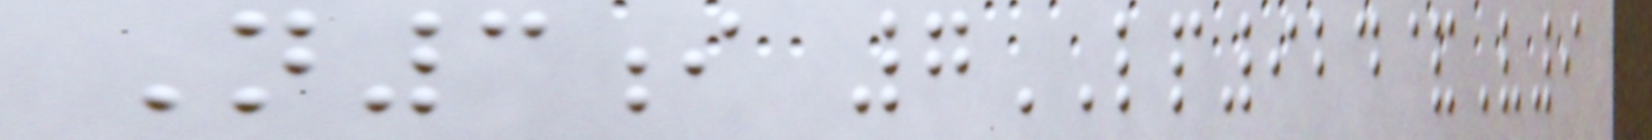N3i 7LP924&V9
